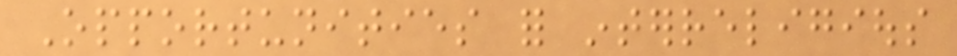Opportunities for interreligious
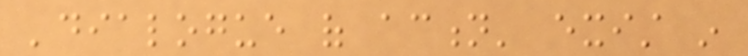'dialogue of action' exist in
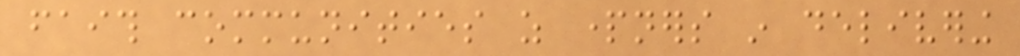faith communities as partners in delivering
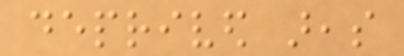deprived areas
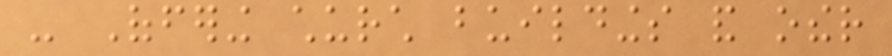- Offering church buildings and other
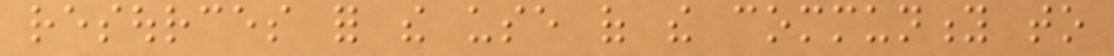resources for the use of the community to
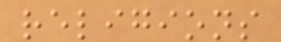religions
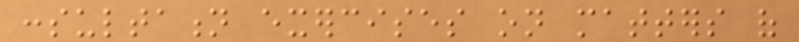consultation exercises on matters of
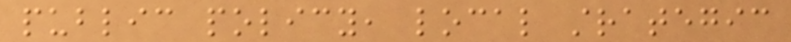public policy, local strategic
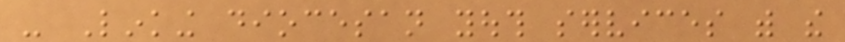- Linking diocesan youth services with the
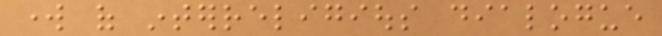work of interreligious dialogue
